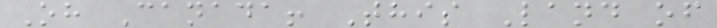Oh Canada! This Land of
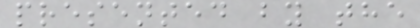presented by the
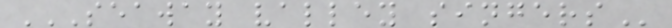SEAWAY VALLEY SINGERS
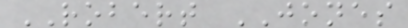ROBERT JONES
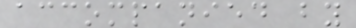accompanied by
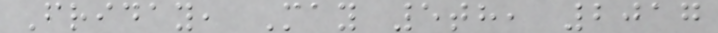Friday, May 5th, 2017
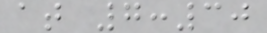at 7:30
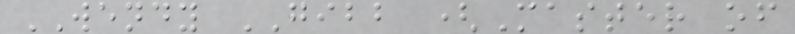WENDY GIBB (Master of
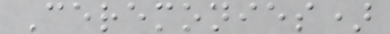Ceremonies)
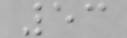53
